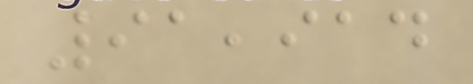91,914
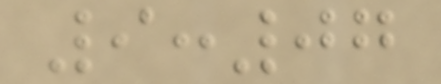9:07
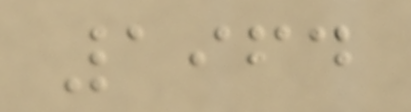1964
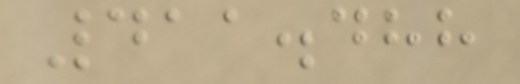411.488
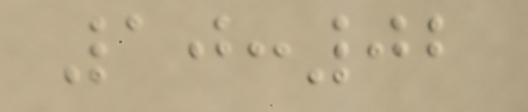10:02
